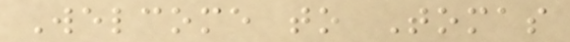Welcome to Tomas
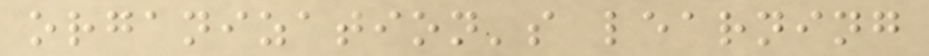organization's learning
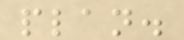plan.
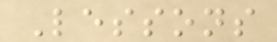Lessons
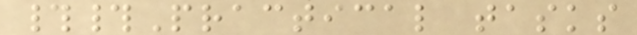##Practical tasks
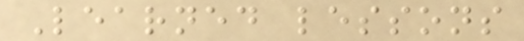Learned lessons
